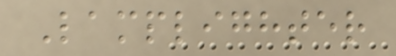Lamplighter
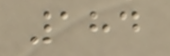184
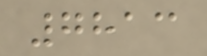7813
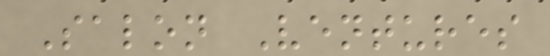Salon Ventures
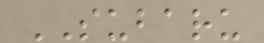SUBARU
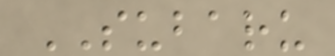SUBARU
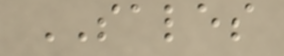SALES
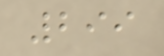299
